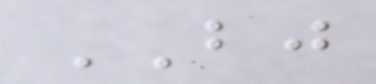BJ
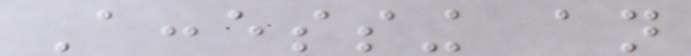Accessing an
